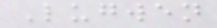Lugwen
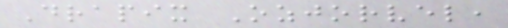Drapix Ozjorvel,
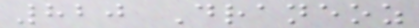820 Draneoz
